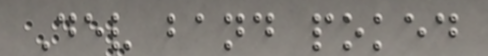Dev band poked
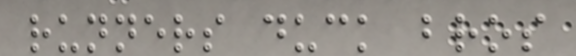runners duck bros
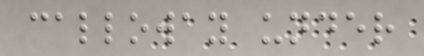calloway under
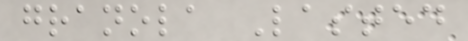granola Lasted
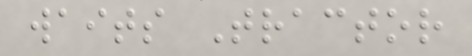waits Tractor
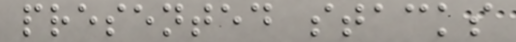presented stacks
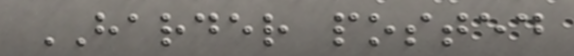HARDER posted
